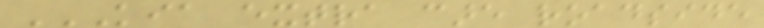KIA EXTRA CARE ROADSIDE
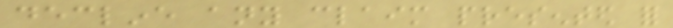decline any claim presented for
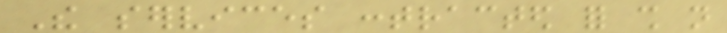The services contracted for shall not
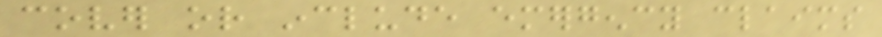cover or include emergency claims
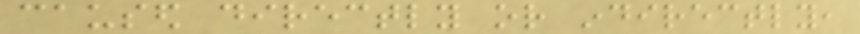caused directly or indirectly,
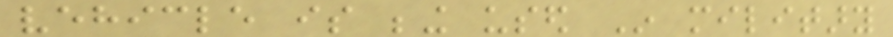vehicle is being used In military
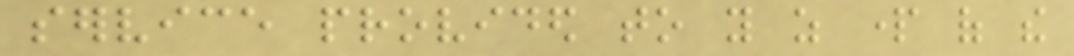service provided to you as part of the
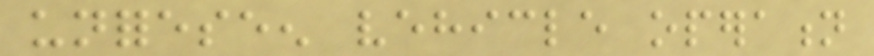unforeseen vehicle operation
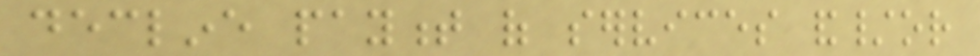decline payment of services and/or
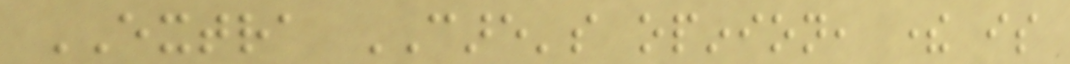EXTRA CARE's opinion, there is
